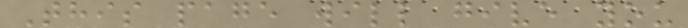This page will give you
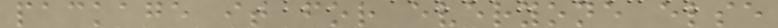package it for everyone else
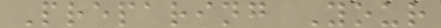Preparing Your
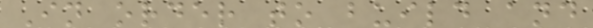In order to build and
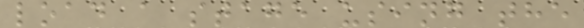load a stage using the
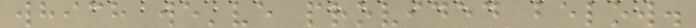which we've provided below.
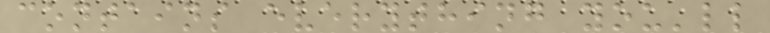contains everything you'll
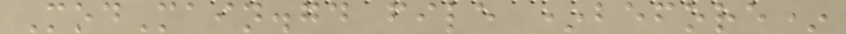ModMain.gd file *before*
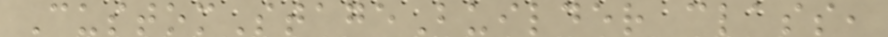CustomStageBuilder class,
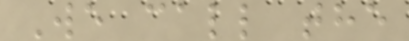We call the
